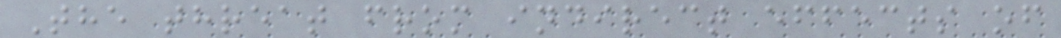The threat from indirect effects of
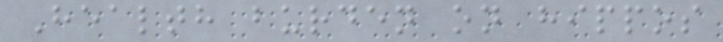Health burden on hippos
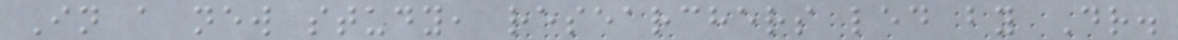In a new study, researchers led by Dr.
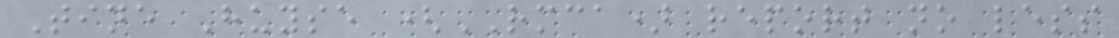Tine Huyse (RMCA) report no less
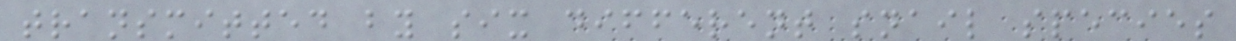transmitted by six different snail species
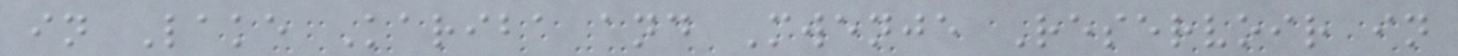in Lake Kariba and Mwenje Reservoir in
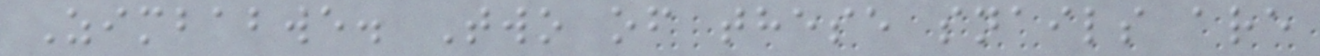Zimbabwe. Two of these snails are
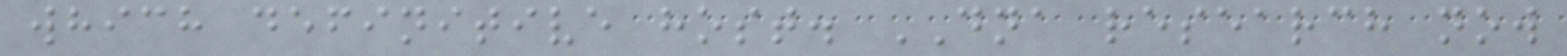which definitive host. DNA research now
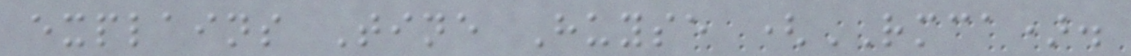explains Tine Huyse (RMCA).
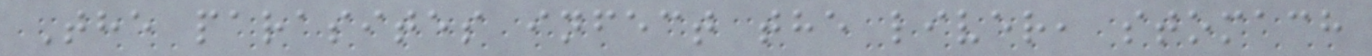The parasites infect the liver, stomach
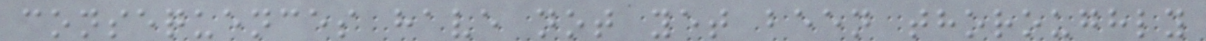consequences have not yet been thoroughly
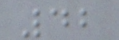42
